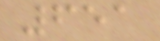651
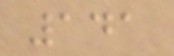141
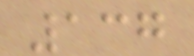137
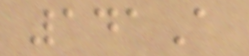141A
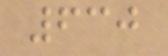630
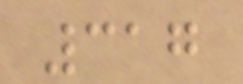317
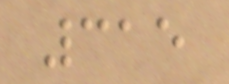315
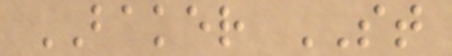BAKER ST
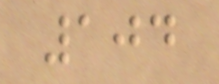104
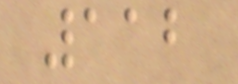112
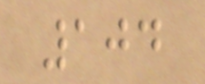104
